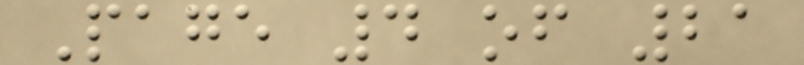Page 4 of 21
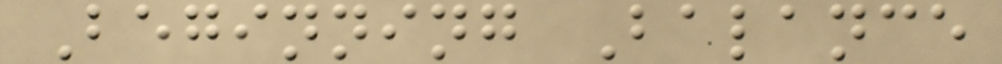Beginning Balance
